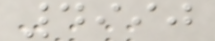4990
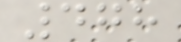478
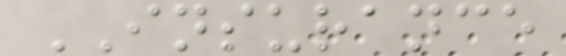INSURANCE
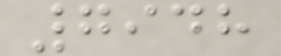7948
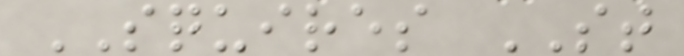SQUIRES ST
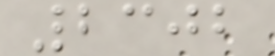2302
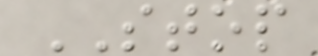STOP
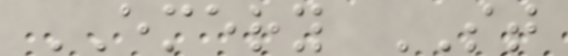EMERY ST
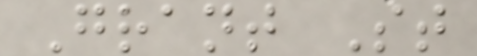Grant St
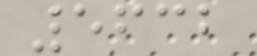5632
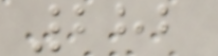282
